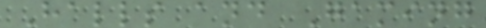Halls and Gaming
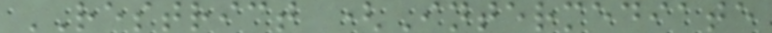RESTRICT (Intermediate
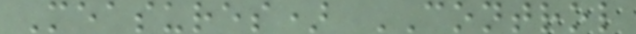Measures) CONTROL
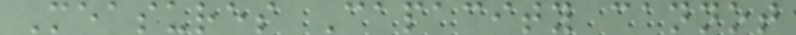Measures Capacity cannot
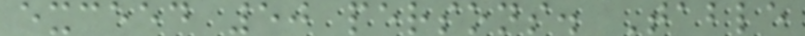exceed 50 persons. Table
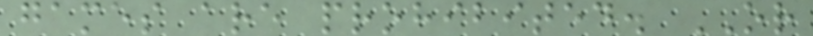games are prohibited. OR
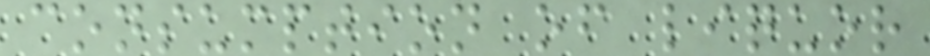consumption of liquor
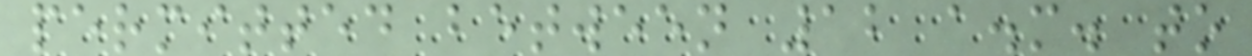permitted between 12 a.m. to
